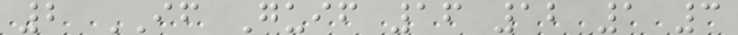2 IF Guif 16 12 1 3
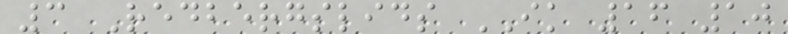3 Redbergslids IK 16 10
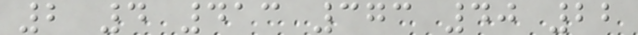2 4 413 373 40 22
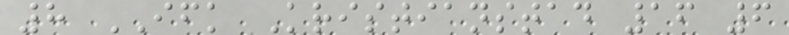8 IFK Kristianstad 16 6
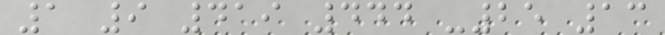1 9 419 444 -25 13
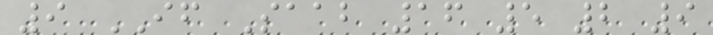9 IF Saab 16 5 2 9
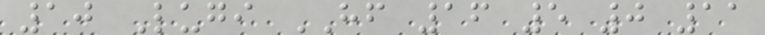10 Lugi HF 16 5 0 11
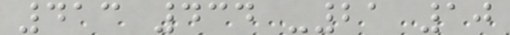413 434 -21 10
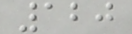120
